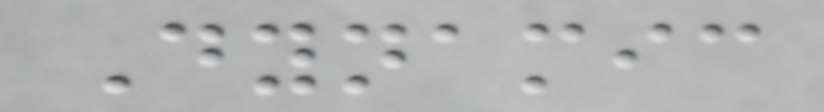Dynamic
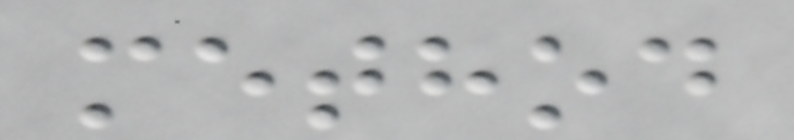method
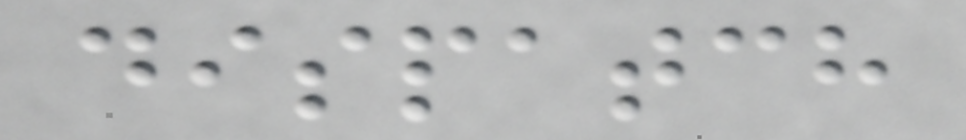dispatch
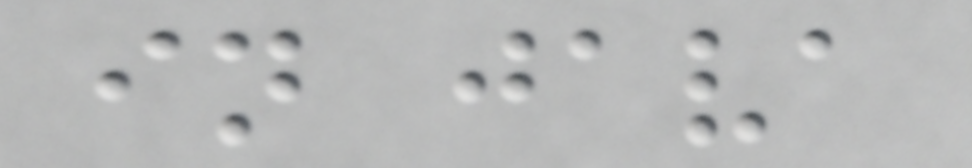in java
